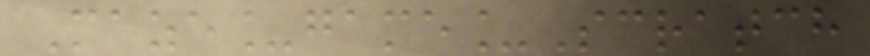Maze_game_Scratch
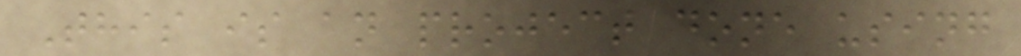This is an project done using
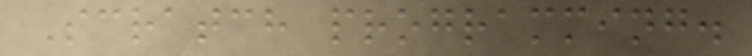Scratch programming.
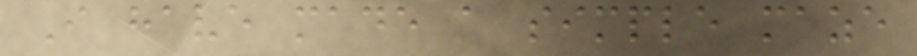I have made a simple maze
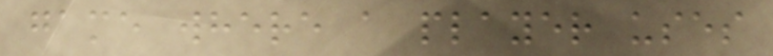game where a player uses
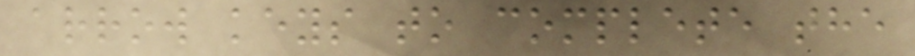arrow keys to complete the
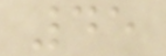45
